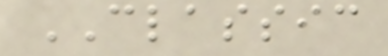CLASSIC
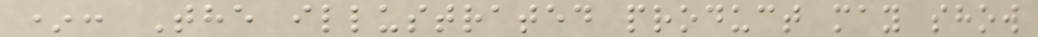*: The illustrated product may show
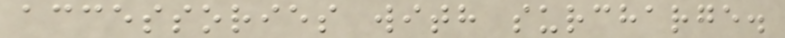accessories with surcharge.
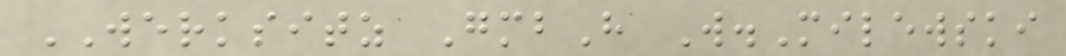WERKSITZ GmbH W.Milewski
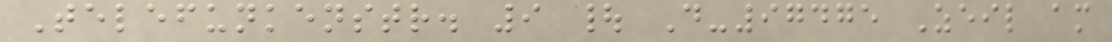Telefunkenstr. 9 | D-97475 Zeil am
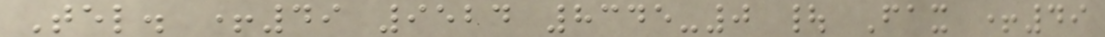Tel. +49 9524 8345-0 | Fax +49
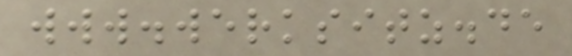www.werksitz.de
